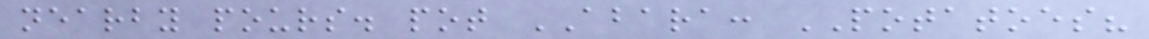nearby pours. pot ABARA: POTATOES?
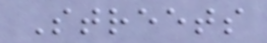Streets
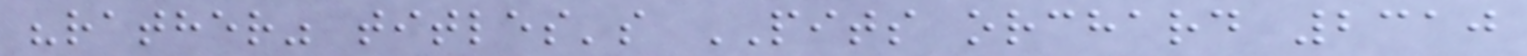"rather" titles's PITS orchard 2310
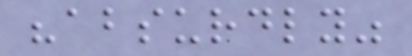"absurdly"
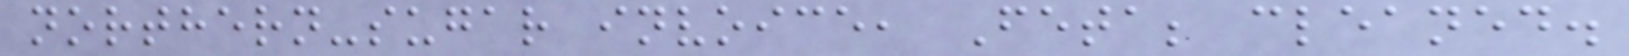northern-sugar invoice, Feta; cleaned.
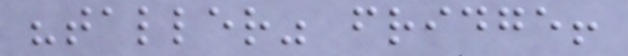"taller" fridge!
